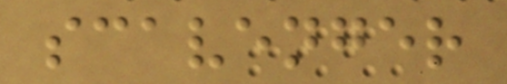scavenger
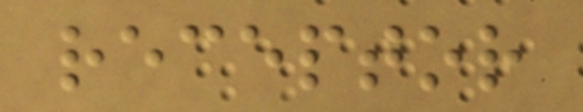receptor
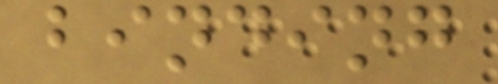binding
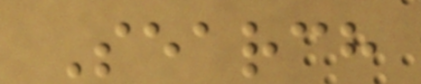Search
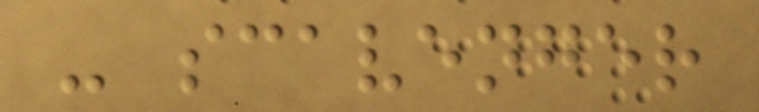- scavenger
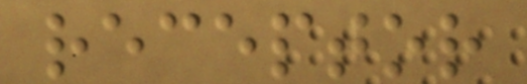receptor
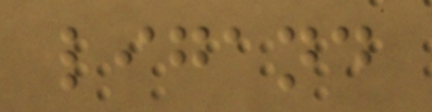ligand
